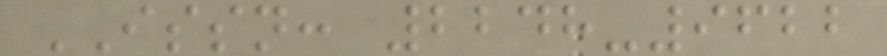ISSN: 2248-9622
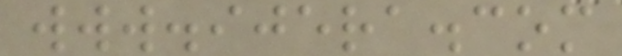www.ijera.com
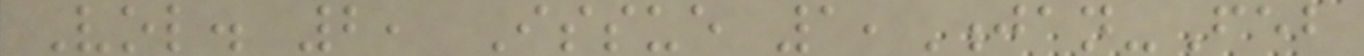Vol. 2, Issue 1,Jan-Feb
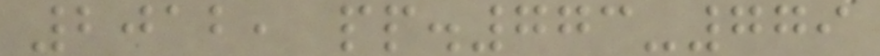2012, pp.773-779
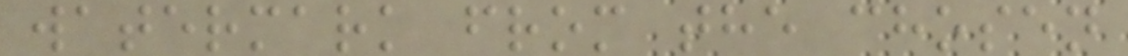watermark from the chosen
